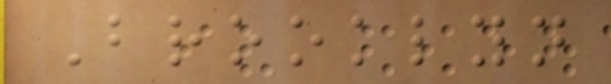Brooklyn
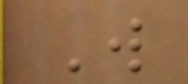W
